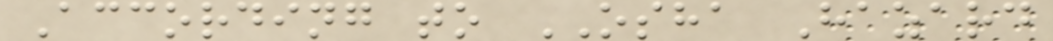According to OSHA Hazard
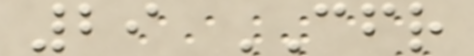29 CFR
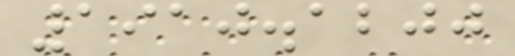1910.1200
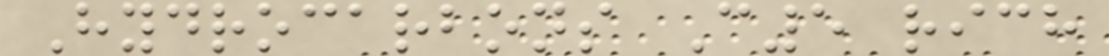Hydrocarbons C5 rich
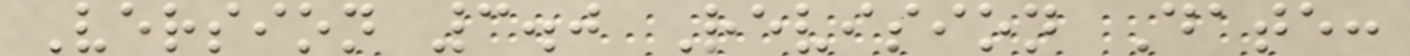Version 3.0 Revision Date:
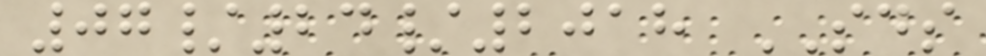07/24/2018 SDS
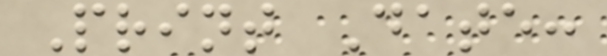Print Date:
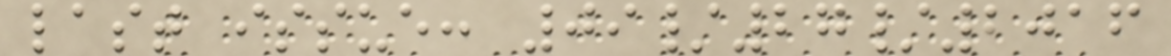last issue: 09/27/2016
